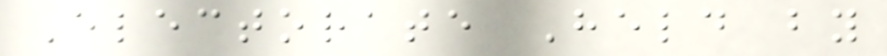Electorate Held by
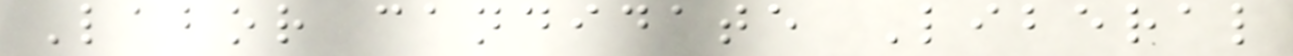Labor candidate Liberal
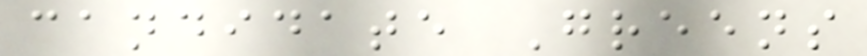candidate Greens
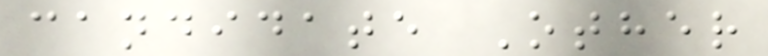candidate Other
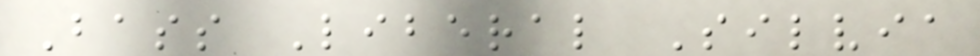Bass Liberal Silvia
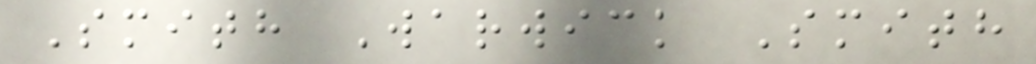Smith Warwick Smith
